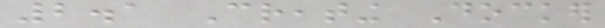2.1 Creating Docker
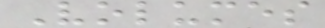Volumes
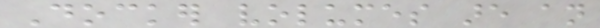Docker volumes are an
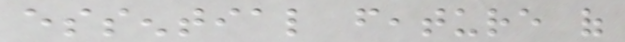essential feature of
